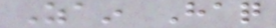Zain Haq
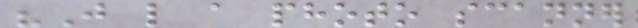"Just like a photo scanner
